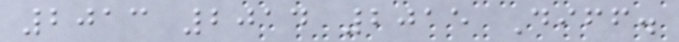2013 2014 2015 Diff.
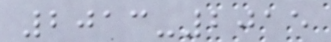2013-2015
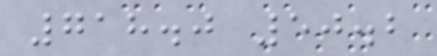718.0 50.2
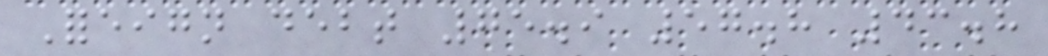Foreign debt 75.9 57.8 43.8
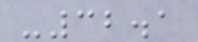-32.1
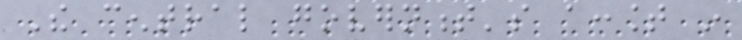The central government's account in
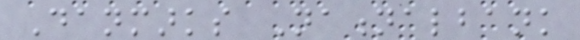Danmarks Nationalbank
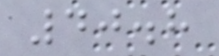40.8
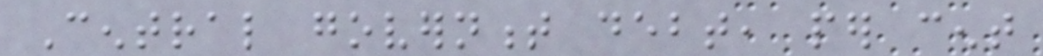Central government debt, per cent
